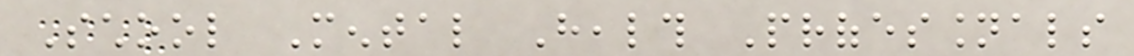School Mental Health Professionals
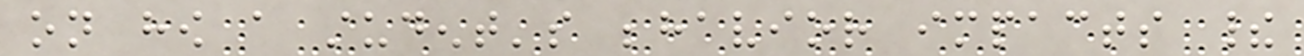on how a student's behavior impacts their
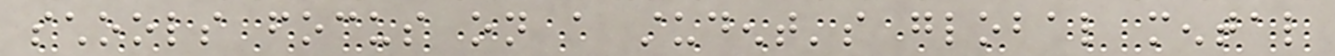schools focus on a student's global mental
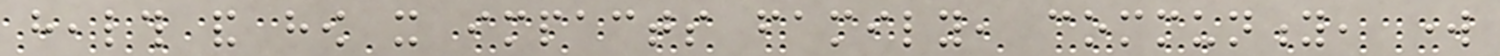health and how it impacts family, community, work
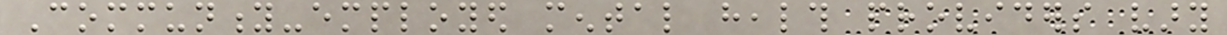Community-employed mental health providers vary
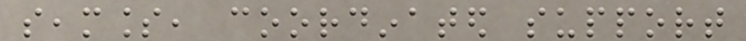seamless, coordinated support
